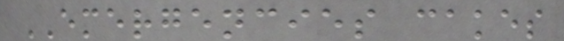EMERGENCIES cakes
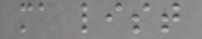ma list
